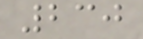230
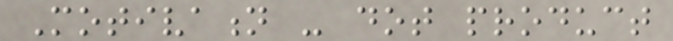Motivation - dot product
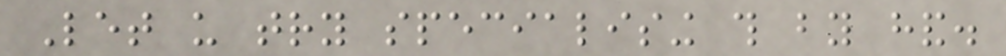Let us try specialising this by hand.
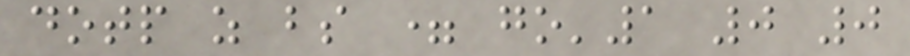dotp as bs = go'1 0 0
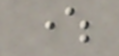where
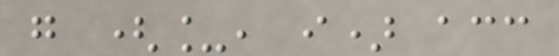go (_, i) acc
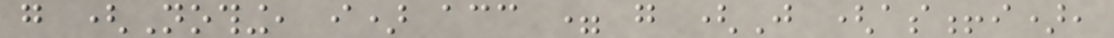go (Nothing, i) acc = go (Just (as!i),
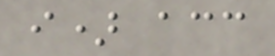i) acc
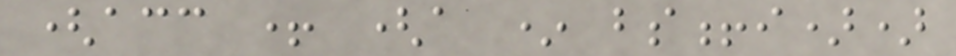(acc + (a * bs!i))
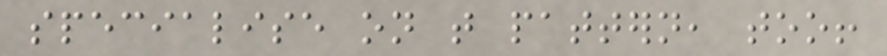specialise on that pattern, too!
